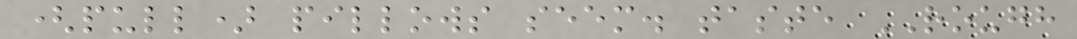(pull) pillows seem. taste ROUGH
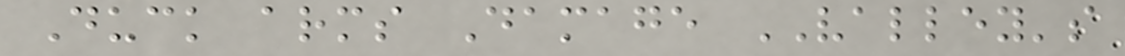Duck arms Damage VALLEY's
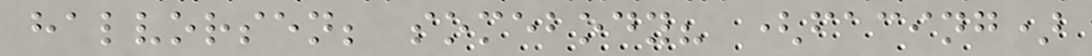halvorsen; somebody? (facing)
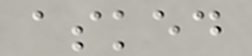asked
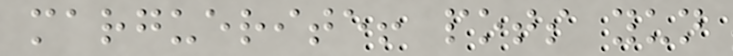marguerite! pots yun
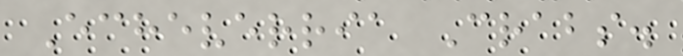Echeverria Crabs.
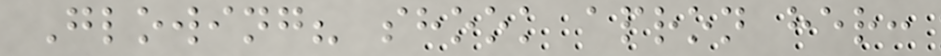Glowing? shook apron her:
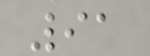91
